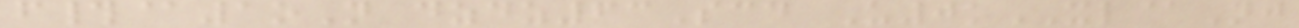f#@1oN dzdz63Scd U0kXL@Nj
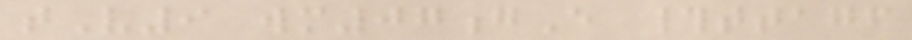tV9 wm07gE #ttagf
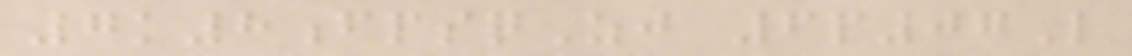7k8fpsqZj 6p07L
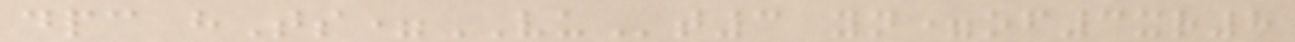dpc hTs=VUt3 yn=of3xr8
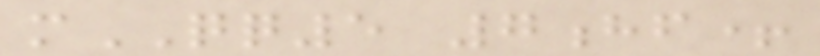mQQ5 7hf+
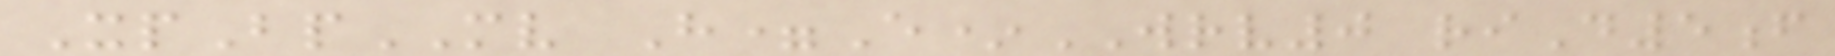XpBpMV H=E*WRV0 riD5f
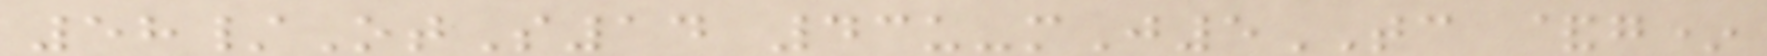58/OtS14 43u-mJ5TC &g*
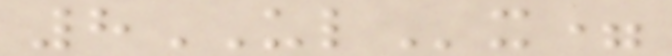8ULx=
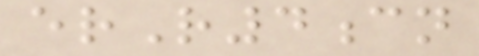erR4cn
